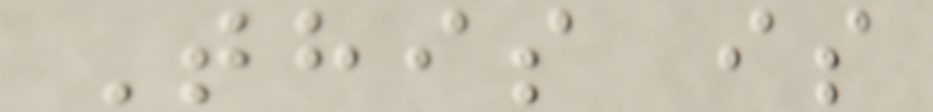This is
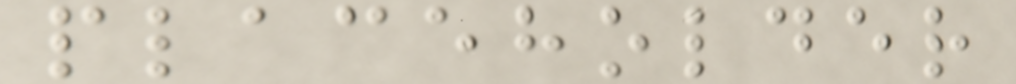placeholder
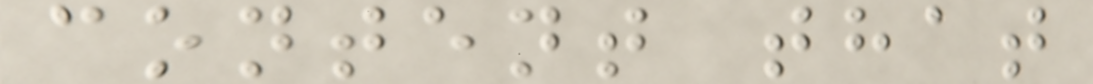content that
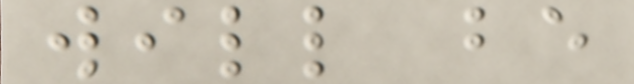will be
